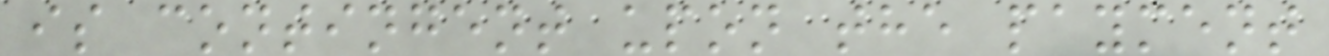is contingent upon the payment
